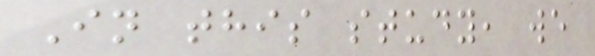In this study, we
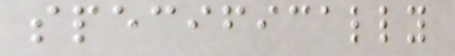specifically
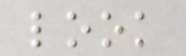look
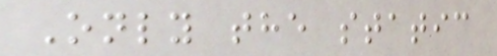Only the static
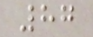87
